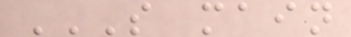S MAIN
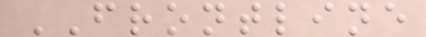FRONTLINE
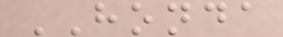HONDA
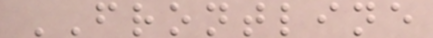FRONTLINE
